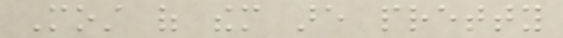Most of them are pretty
